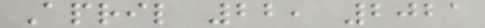April 22, 2021
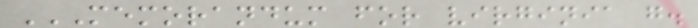MEMORANDUM FOR VIRGINIA G.
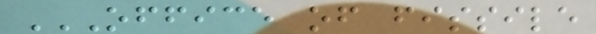OFFICE OF FISSILE
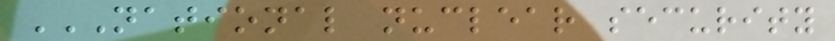NATIONAL NUCLEAR SECURITY
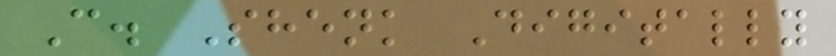C. Shenk Digitally
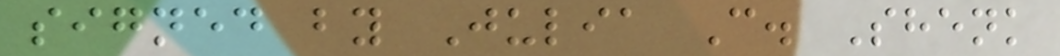signed by Julia C. Shenk
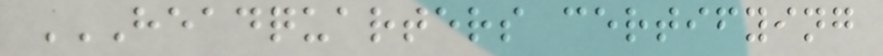HEADQUARTERS CERTIFYING
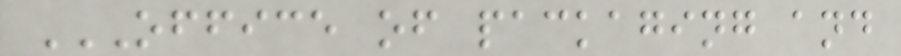OFFICE OF PACKAGING AND
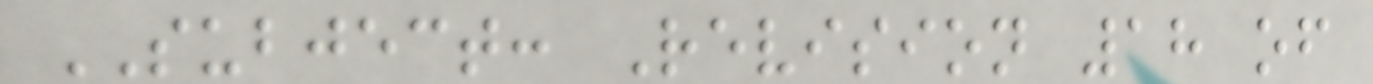SUBJECT: Revision 18 of
